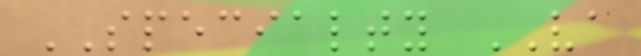SPECIALTY VA
